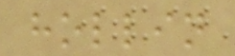hollin
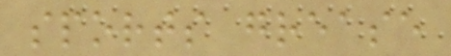sports grease
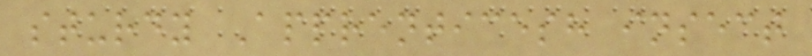sturdy Apprenticesh insect
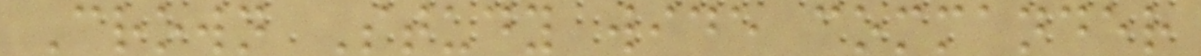Crown Study wide commander
